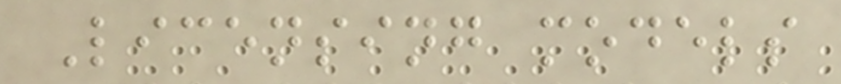Licensing models
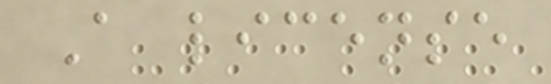A license
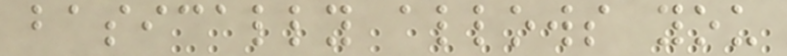basically allows you
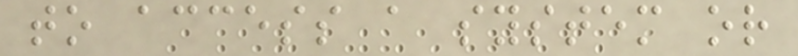to access a system or
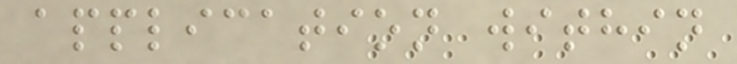application within
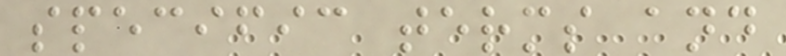specific terms and
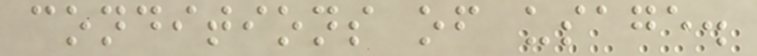conditions of usage.
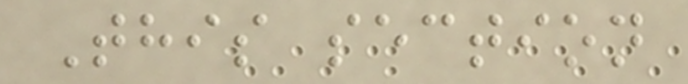This section
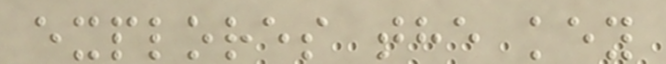explores the key
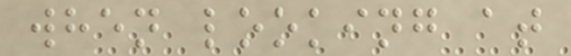when looking at
